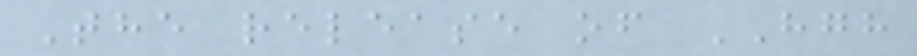The release of HGH
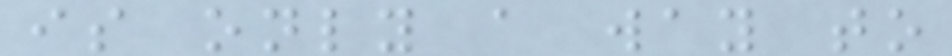is only a way to
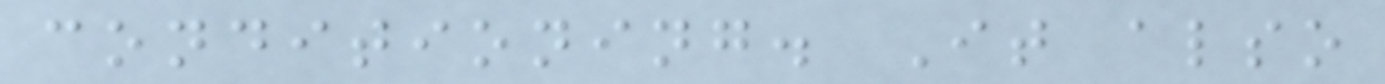conditioning. It also
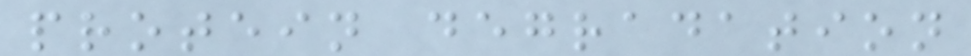protein degradation
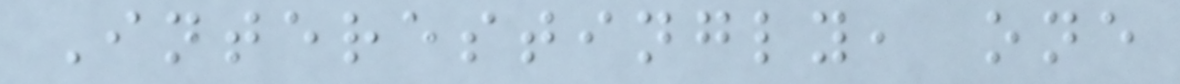Interestingly, one
